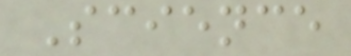Science
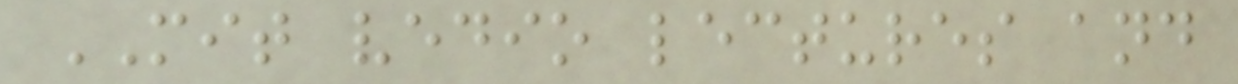MIT vedio lectures and
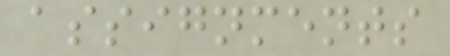assignments
